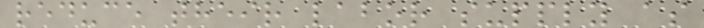reduce their labor supply as
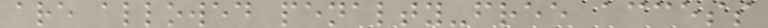are allowed penalty-free access
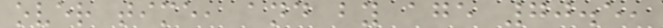over time, and by age 70.5,
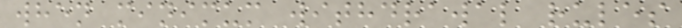when minimum withdrawal rules
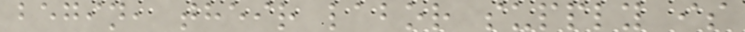begin, their labor supply is
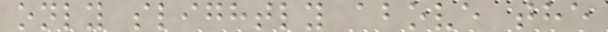only slightly above the
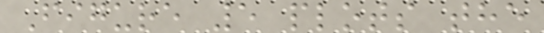Figure 5 plots the
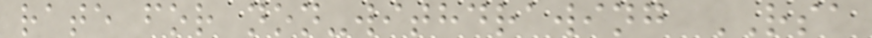rate for non-withdrawing RSA
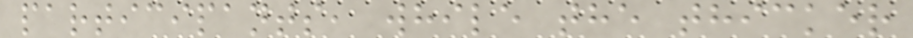participants, while the thicker
